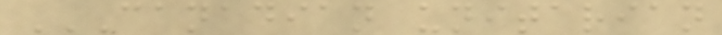CANADIAN UNITARIAN
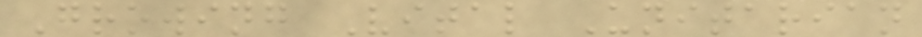Growing Vital Unitarian
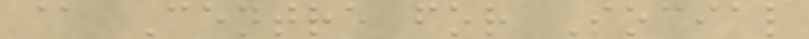@ Centre for Social
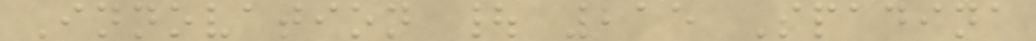Innovation | 215 Spadina
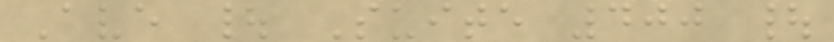Ave | Suite 400 |
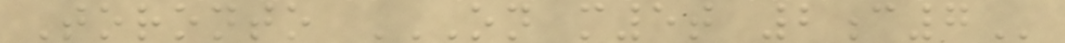Toronto ON M5T 2C7
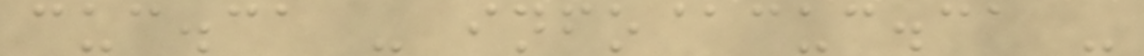cuc.ca - info@cuc.ca -
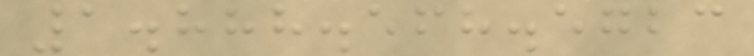1.888.568.5723
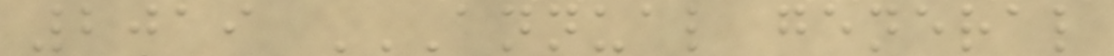2019 ANNUAL GENERAL
